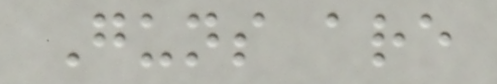Guns are
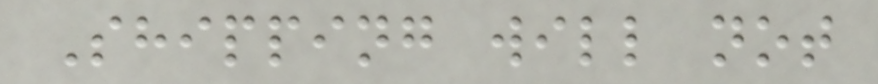Shipping will not
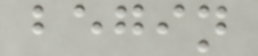begin
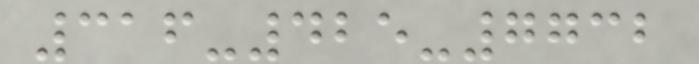316-425-7732
